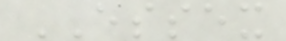ESSEX
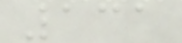131
